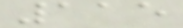115
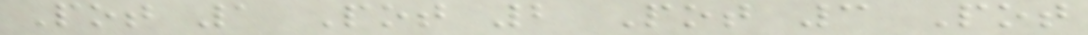Pot 1 Pot 2 Pot 3 Pot
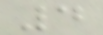4
